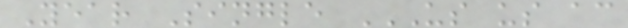Year Single US US AC
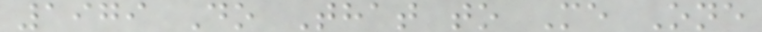1979 Do That to Me One
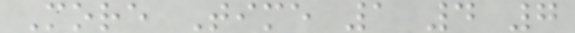More Time 1 4 7
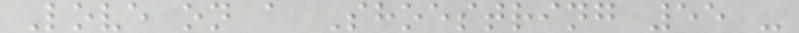Love on a Shoestring 55 -
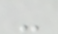-
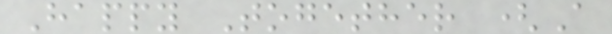Happy Together (A
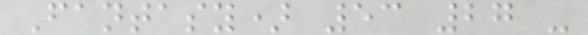Fantasy) 53 27 -
